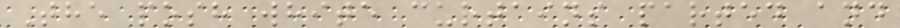The posh white curtains parted and
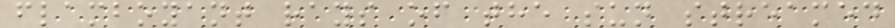flamboyant rays of the sun streamed
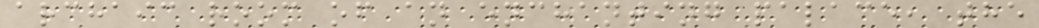archaic room of an enchanting palace, the
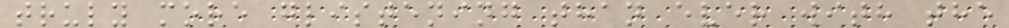truly more glistening than ever with the
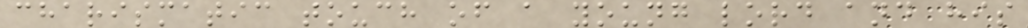charismatic touch of a young lord and his
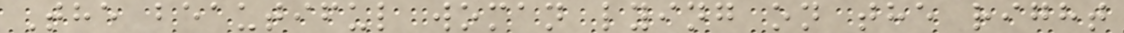The beautiful woman lying on the right
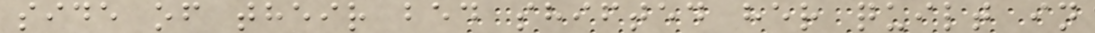side of their bed shifted her quilt in
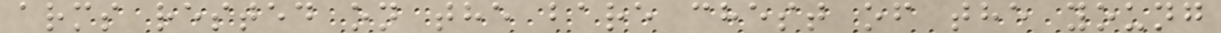arms rested on the bare chest of the young
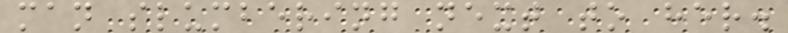man slumbering next to her.
